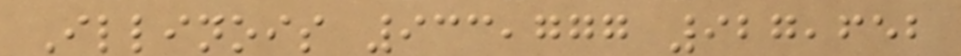Illinois 933,777 927,652
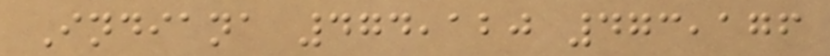Indiana 474,120 473,176
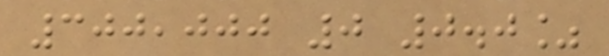300,000 0 0.0%
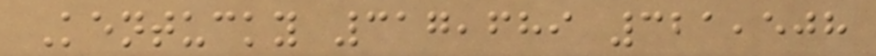Kentucky 317,689 321,508
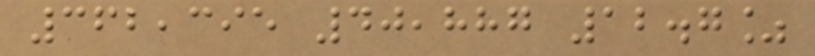362,395 40,887 12.7%
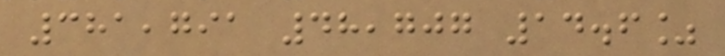381,791 48,707 14.6%
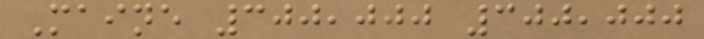Maine 300,000 300,000
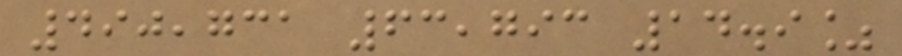490,731 63,793 14.9%
